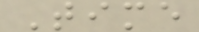Time
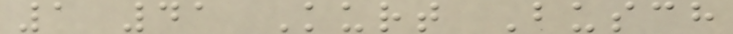1 41 Kurt Busch
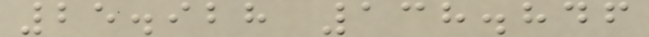25.928 138.846
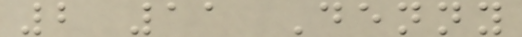2 11 Denny
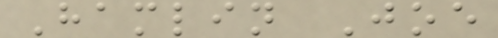Hamlin Joe
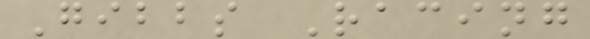Gibbs Racing
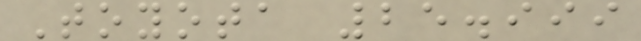Toyota 25.999
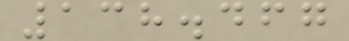138.467
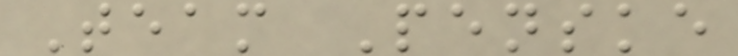Team Penske
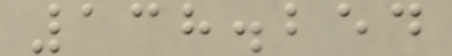138.254
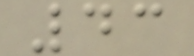43
